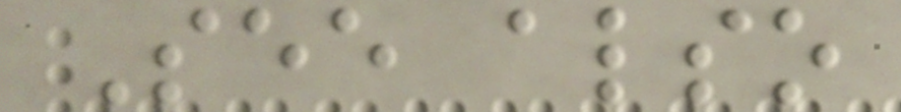See also
